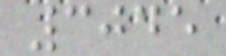3045
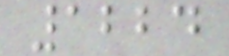1224
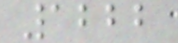1222
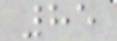85
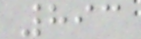893
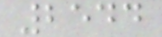2544
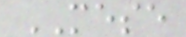MESE
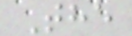The
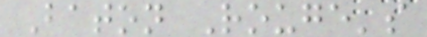Baton Rouge's
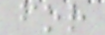for
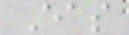Eas
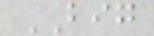BIG
